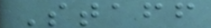Staff
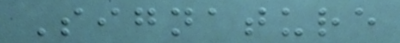Signature
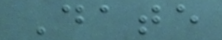Date
